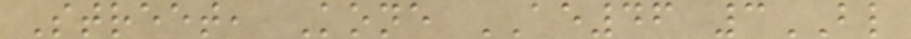Street, Kone AE46 3BL
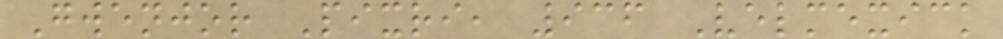Gwenjor Pixri, 936 Velmexick
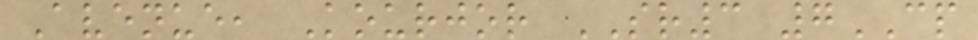Avenue, Kourjor SR3 7CP
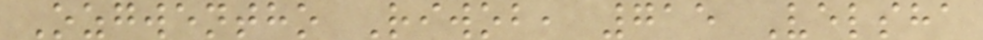Ozgwentho Riwob, 715 Velsha
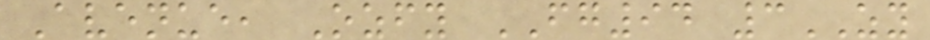Avenue, Ozfy FG94 3ZY
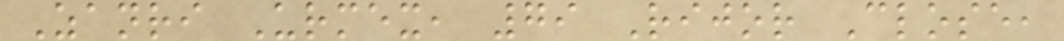Zanri Urmex, 79 Rijor Close,
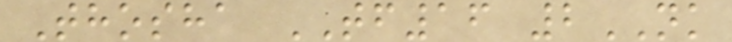Thosha TF16 2NK
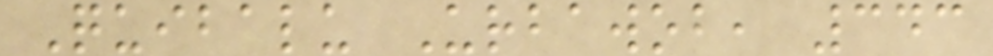Quibalu Urbawob, 343
